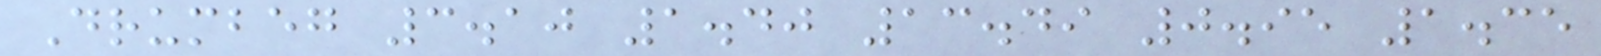Drumbeg 3.10 1.40 13.49 0.95 1.35
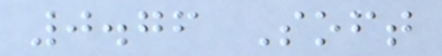0.76 Soft
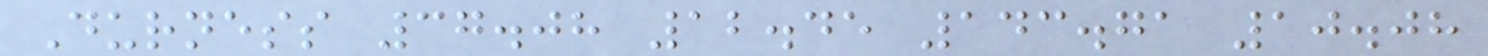Durness 37.08 12.45 143.71 10.08
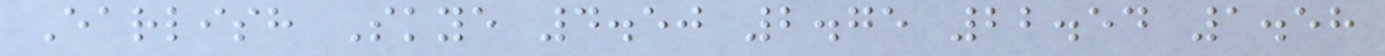Earlish Skye 4.50 2.75 22.54 1.58
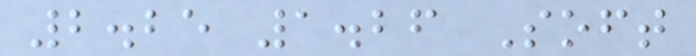2.25 1.26 Soft
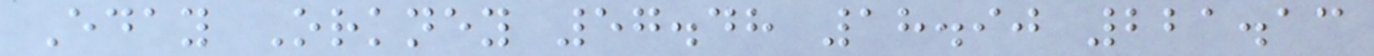Eday Orkney 57.48 18.90 221.13
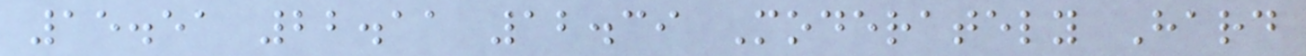15.51 22.11 12.39 Moderately Hard
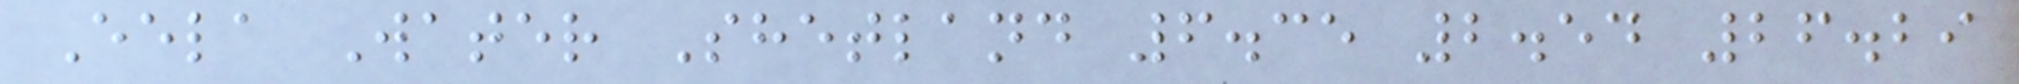Eela Water Shetland 6.35 2.54 26.29
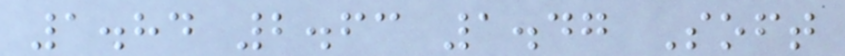1.84 2.63 1.47 Soft
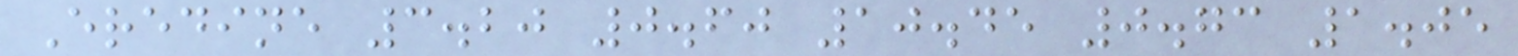Eredine 3.20 0.60 10.45 0.73 1.05
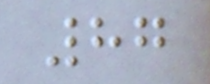87
